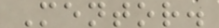Mentor.
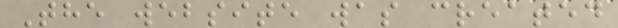The website was created
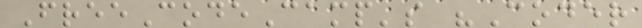FreeCodeCamp's "Coder
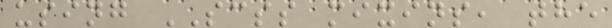using SCSS mixins, the
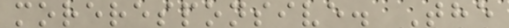moreresponsive. The
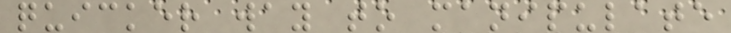quicker way to manipulate
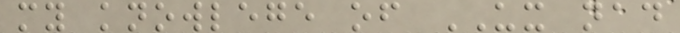my knowlege of UX nad
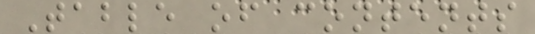Table of contents
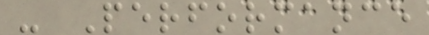- Performance
